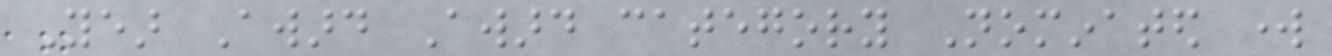Year Award Award category Nominated work
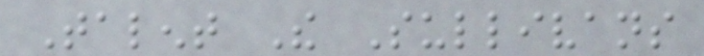Talent The Sullivans
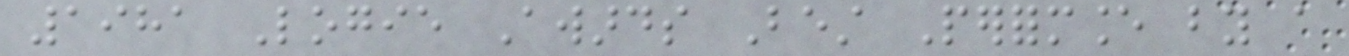1981 Logie Awards Best Performance by a
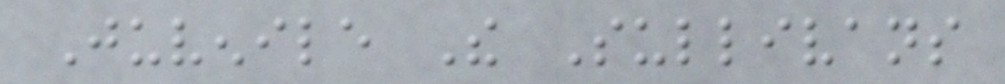Juvenile The Sullivans
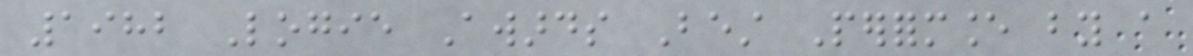1982 Logie Awards Best Performance by a
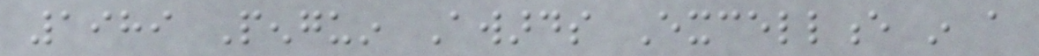1989 Penguin Awards Excellence in a
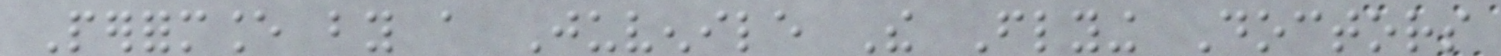Performance by a Juvenile The Flying Doctors
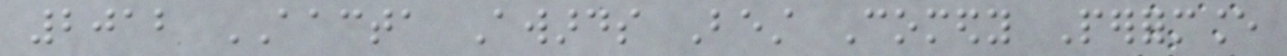2012 AACTA Awards Best Comedy Performance
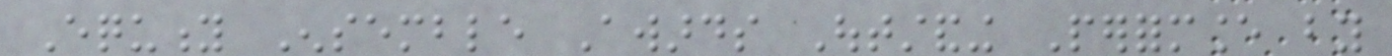Equity Ensemble Awards Outstanding Performance by
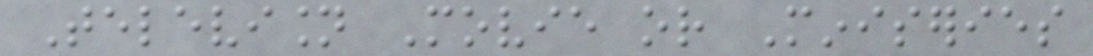Television Movie or Miniseries
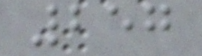257
